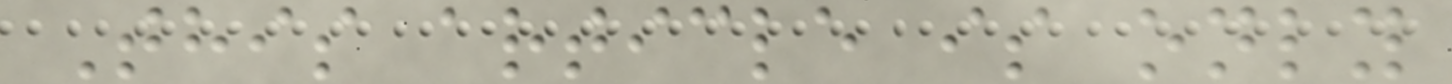This article is only
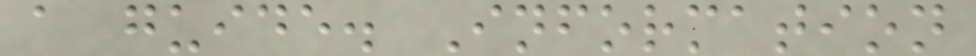a guide. Information
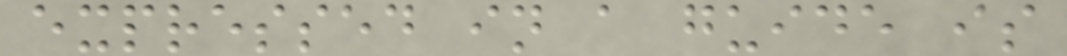expressed in a guide is
